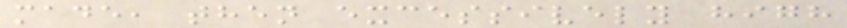made, then excessively high
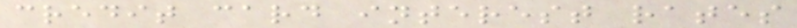credit card interest rates
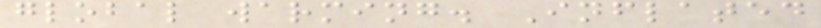global warming. Inflated
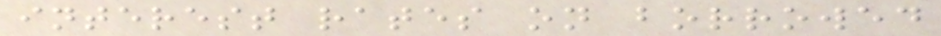interest rates on borrowed
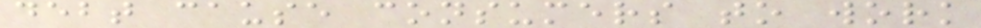debt cause consumers to work
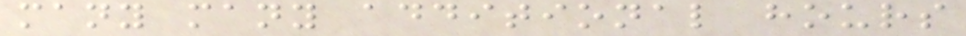many many additional hours
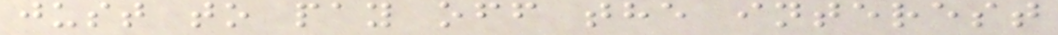just to pay off the interest
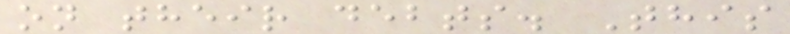on their debts. This
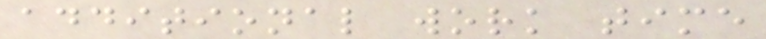additional work time
